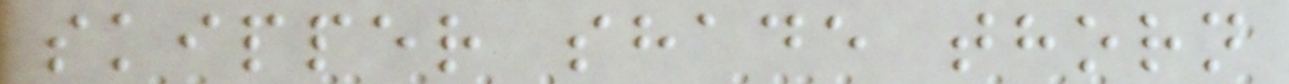skipper shade thorn
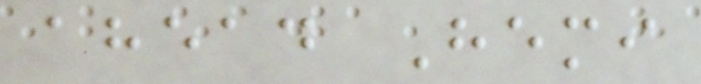ahead Hemi
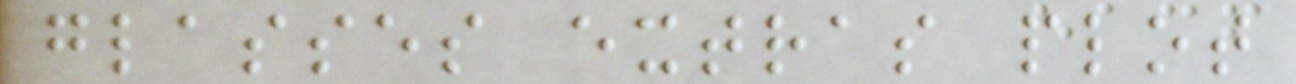glasses extras plot
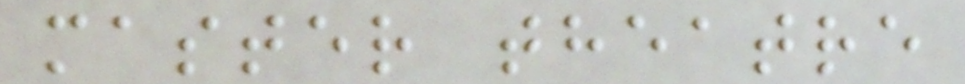master theatre
